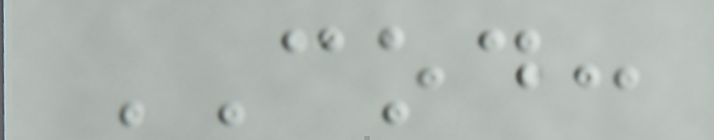COD:
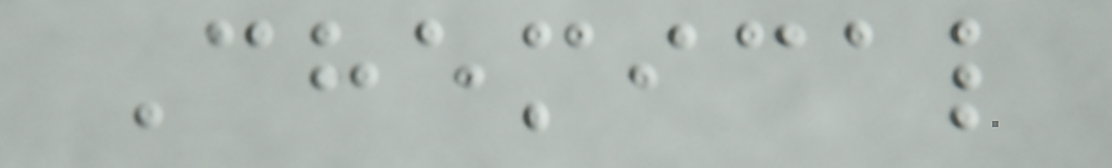Chemical
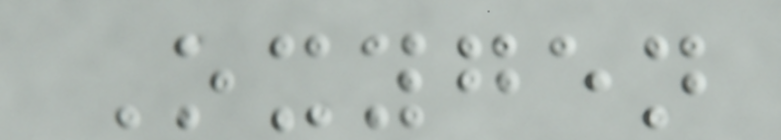Oxygen
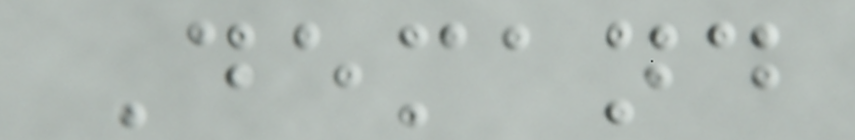Demand
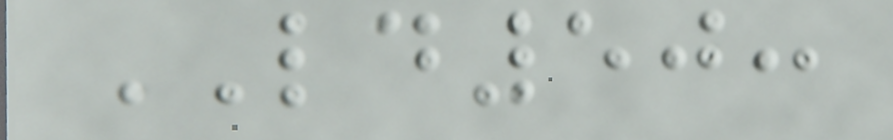LD50:
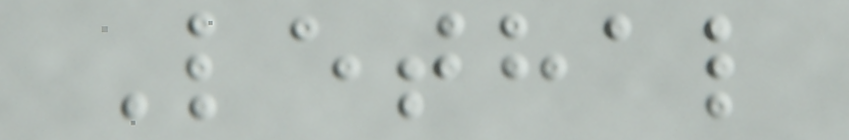Lethal
